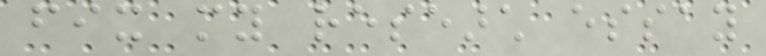fix my research essay
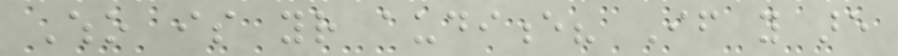Who is your audience? If you are
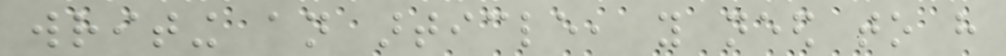writing an article, you need to have
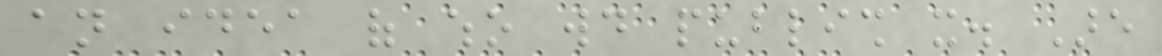an idea of who would publish it. Are
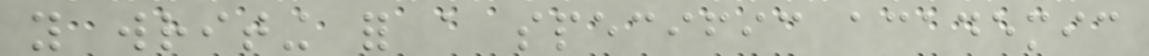you writing for a specific academic
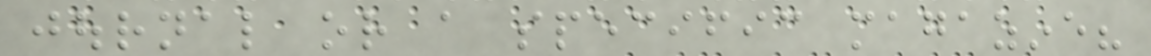journal or a specific magazine?
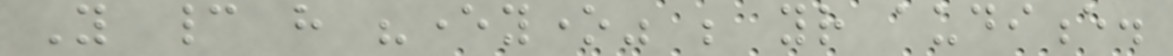You cannot have "everyone" be your audience.
